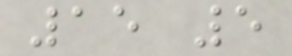15 5
